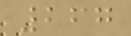267
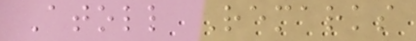Atoll Remarks
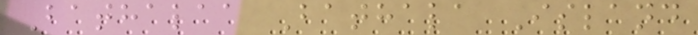Bathalaa Bathala Island
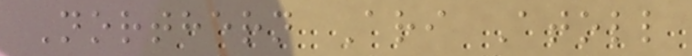Northern Ari Atoll
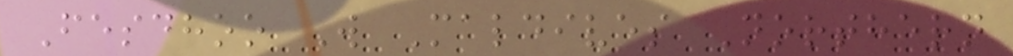Fesdhoo W Maldives Northern
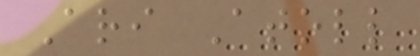Ari Atoll
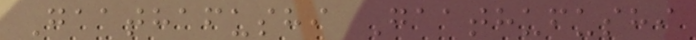Gaathafushi Gaathufushi
